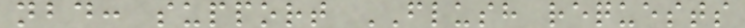nbd: support FLUSH requests
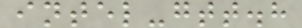intel-gtt.h
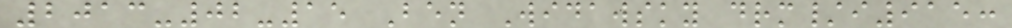2013-02-15 Ben Widawsky drm/i915:
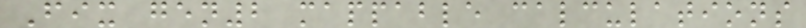Fix gen2 mappable calculations
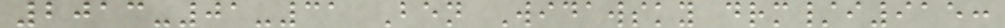2013-01-31 Ben Widawsky drm/i915:
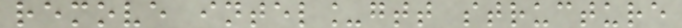remove intel_gtt structure
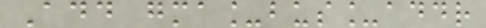Add gma_bus_addr
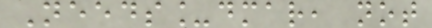Needs_dmar, not
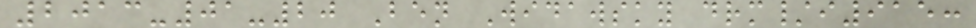2013-01-20 Ben Widawsky drm/i915:
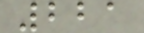221
